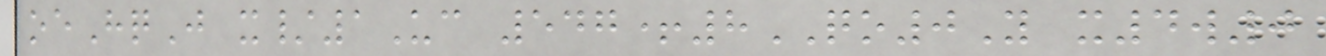oeHqJ x/1Uc 547+8QO0Y x4w0
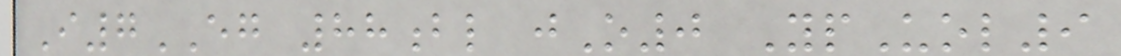I7EG 88bl jO0 YpUol9
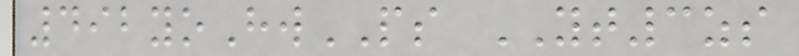492yoHwPS YT3zs
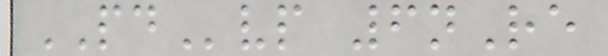PDvp 6nRe
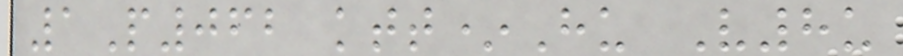1P062 ktt*Hu V8u
